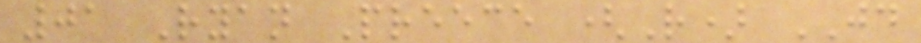01 Ryan Preece (R) JD
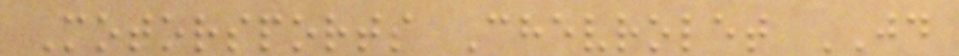Motorsports Chevrolet JD
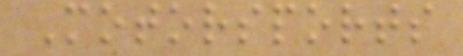Motorsports
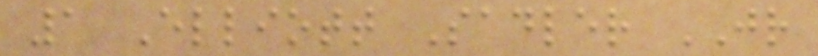1 Elliott Sadler JR
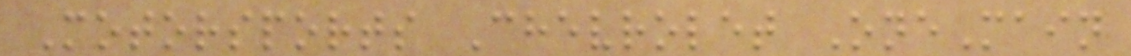Motorsports Chevrolet OneMain
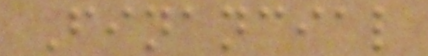Financial
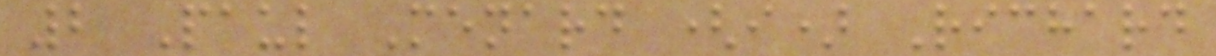2 Paul Menard (i) Richard
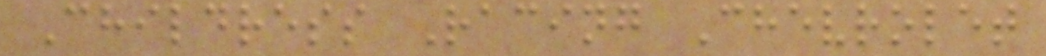Childress Racing Chevrolet
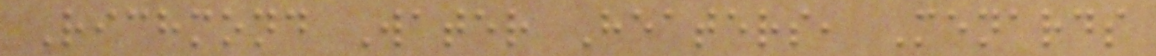Richmond Water Heaters, Menards
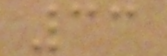33
